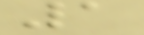1
